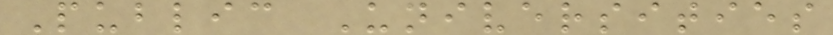Public Universities
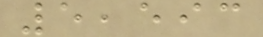5,593
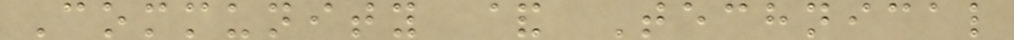Community & Technical
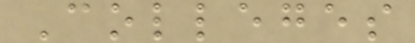Colleges
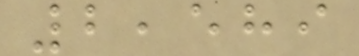2,589
